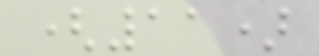(11)
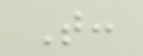T:
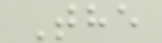The
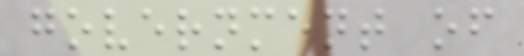government of
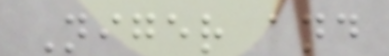Niger and
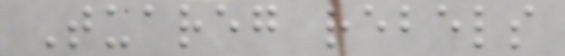Tuareg rebels
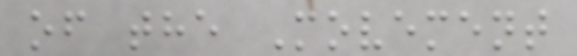of the Movement
